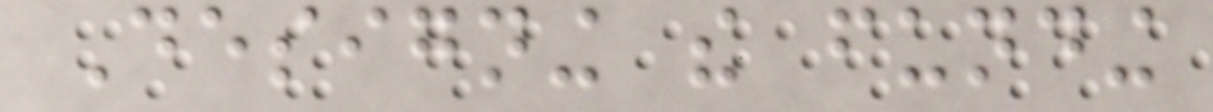Designing the funding
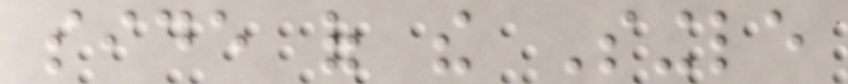side of the Single
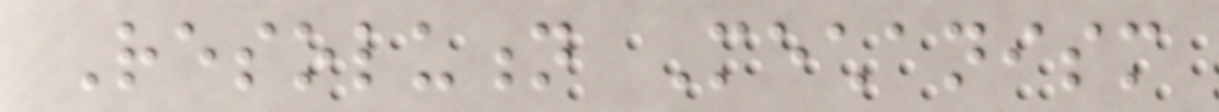Resolution Mechanism
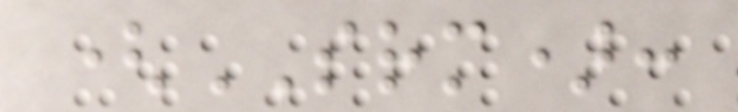(SRM):
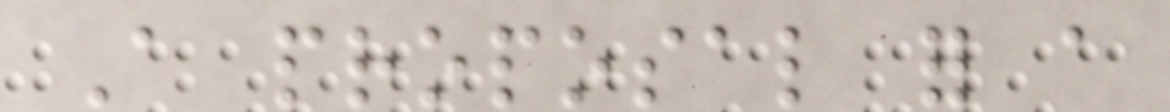A proposal for a
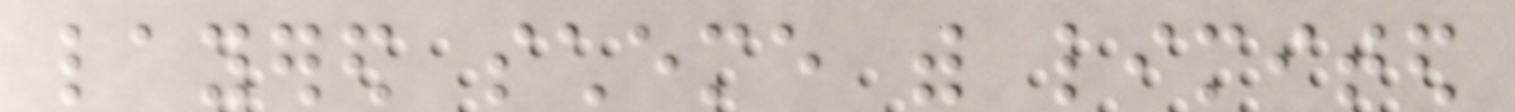layered scheme with limited
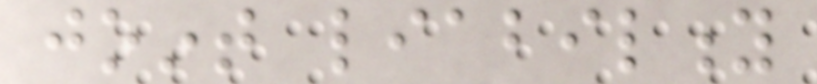joint liability
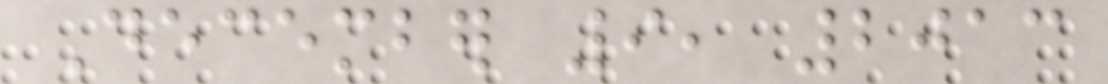December 9, 2013
